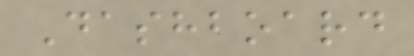Dashboard
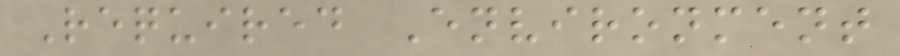Required Environment
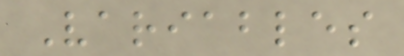Variables
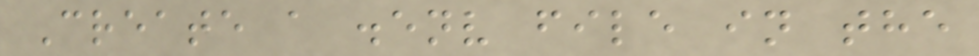Create a .env file in the
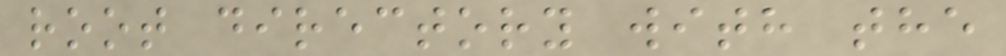root directory with the
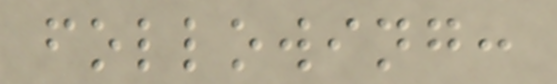following:
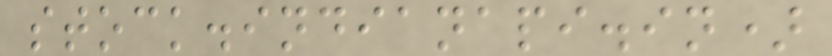stock.indianapi.in)
